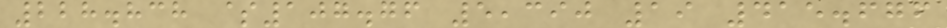228.838 $107.76 5,390 19 415.676
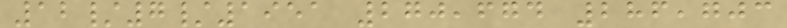12/7/1951 270,674 286,703
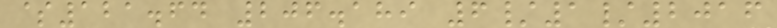$121.64 206.189 6/1/2016
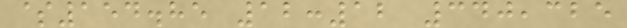$154.85 12:12 340,325
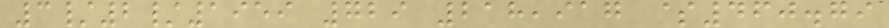3/2/1959 729 218,917 $460.79
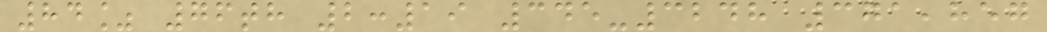84% 76th 2:19 345-3248 371,857
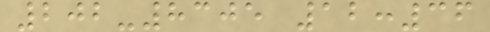202-8305 12:36
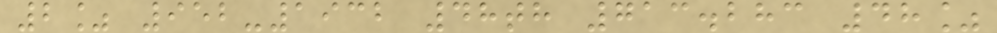2% 952-1932 48th 713.283 48%
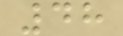48
